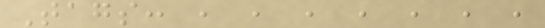Tags: , , , , , , ,
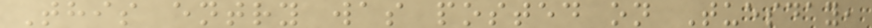This entry was posted on Tuesday,
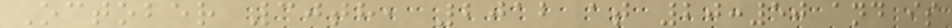October 30th, 2012 at 20:50 and is
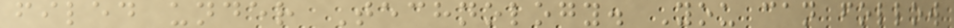filed under Technology. You can follow
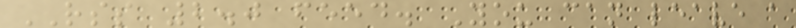RSS 2.0 feed. You can leave a
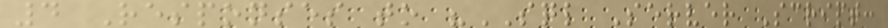4 Responses to "SQL Server Script:
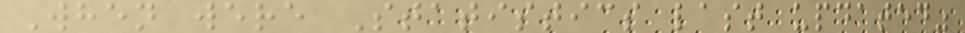When were Statistics last updated"
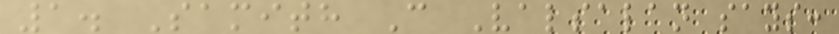1. Samith C Valsalan says:
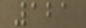121
